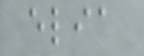elia
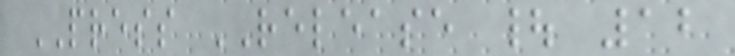PRESS RELEASE | 12
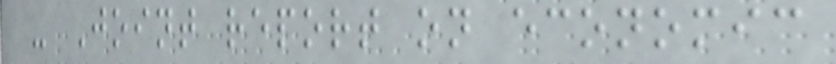- Joint report on economic
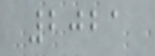2021
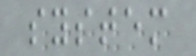system
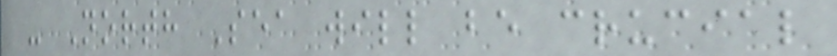- North Sea will be crucial
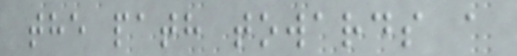the path towards a
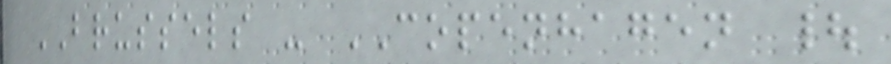BRUSSELS - COPENHAGEN |
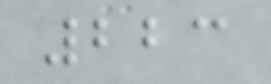223
